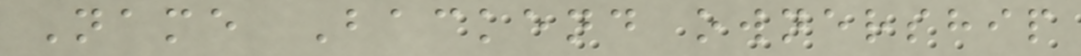Name Backend ownership
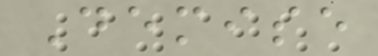Demise
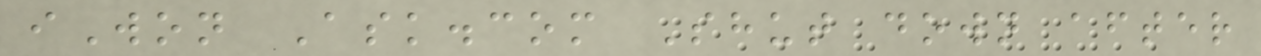iWon Ask.com Shut down after
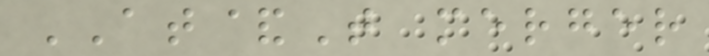AT&T merger
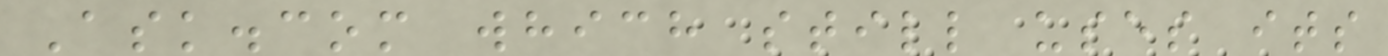Ask.com which still uses its
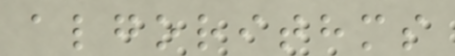algorithms
